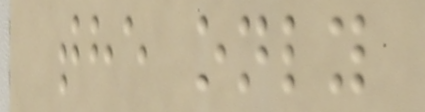the only
